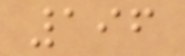196
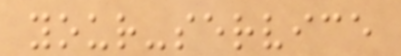your-service
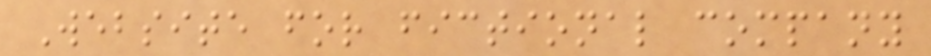Website for fictional company
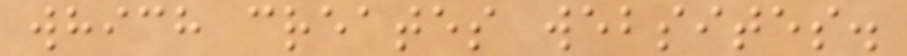which creates websites.
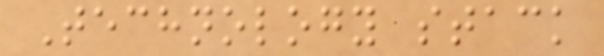Technology stack
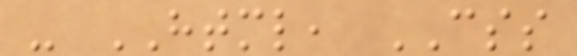- HTML, CSS
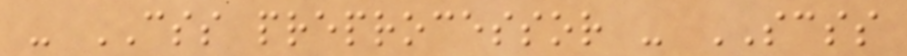- CSS preprocessor - SCSS
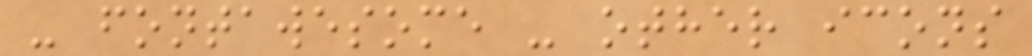- fontawesome - other icons
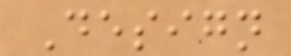Design
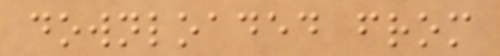downloaded from
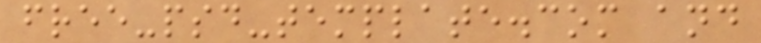free-psd-template.com and
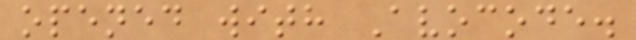opened with Avocode.
